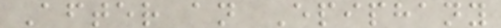After an Epiphany
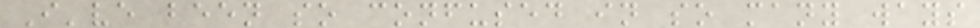I've been so confused in so many ways
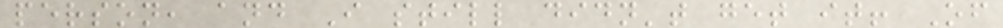person, and I still didn't get it! Of
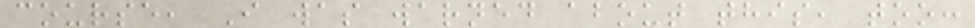course, I was warned about this, too:
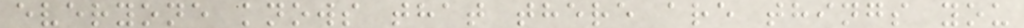everyone knows that there are things you
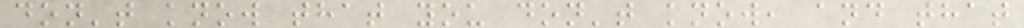don't know that you don't know, and that
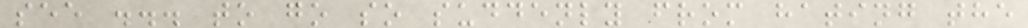see ... to go so suddenly from hating the
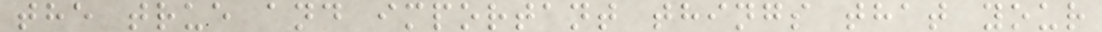the true and important things that your
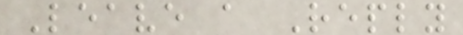Leave a Reply
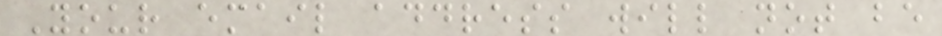Your email address will not be
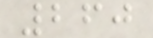260
